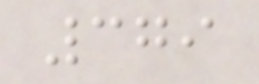379
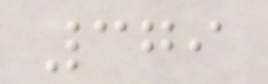379
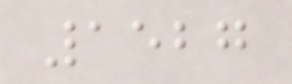1527
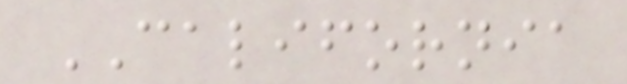CALIFORNIA
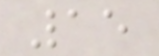15
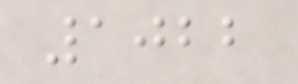1022
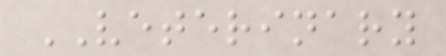VETERINARY
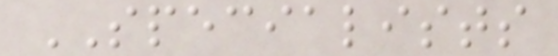SPECIALISTS
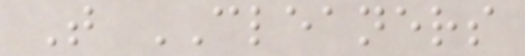T CLEANERS
